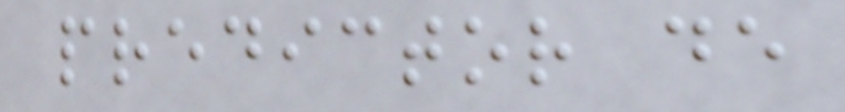predictor de
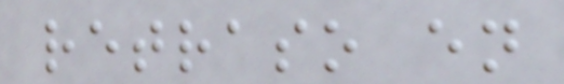retraso en
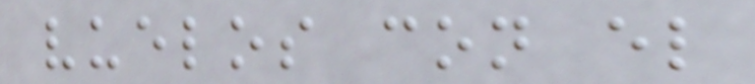vuelos con el
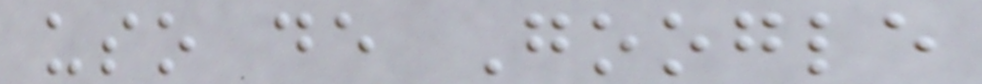uso de Google
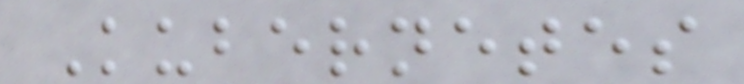Kubernetes
